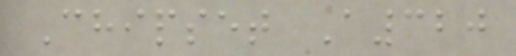Chipset A320
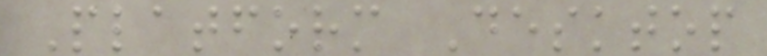Platform Desktop
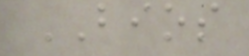BIOS
